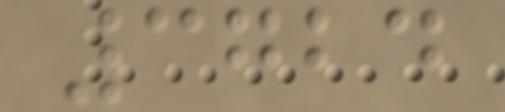3724
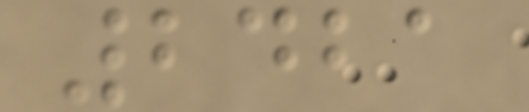2421
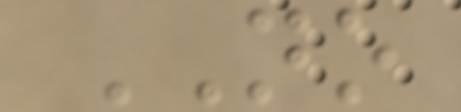NO
